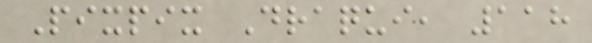Pixpix Draqui, 118
